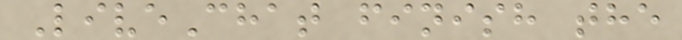LiveChat finish the
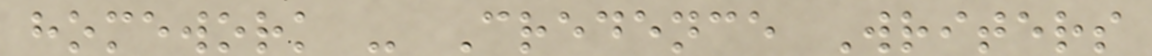homework - Credence Writers
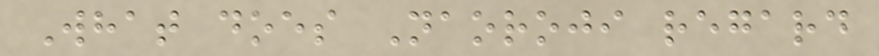What does Naoroji regard
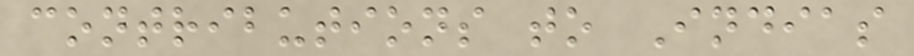contributions to Indias
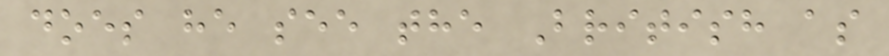does he see the British as
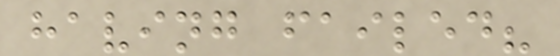having failed?
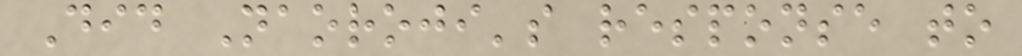Did Naoroji's response to
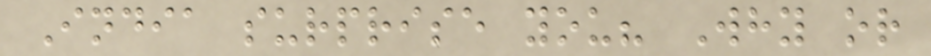India surprise you? Why or
